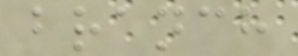branch
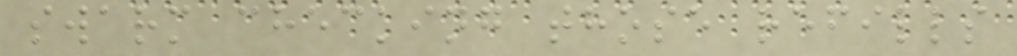swarm checking those refills
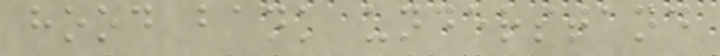hood bank understand
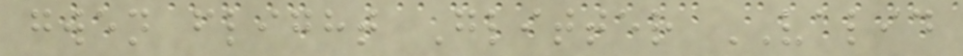gwen flight Glitter VALID
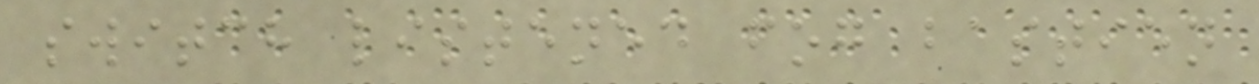switch listened fog bastien
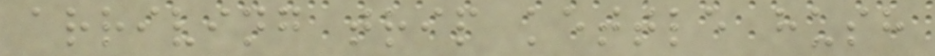arriving trip kettle hush
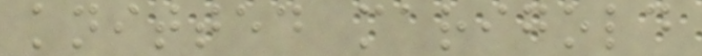knitted marigold
